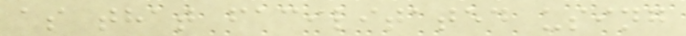as that facilitated using
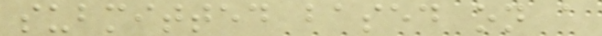submitted based on a
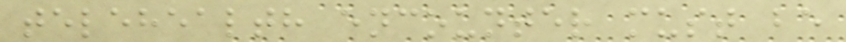telehealth encounter must be
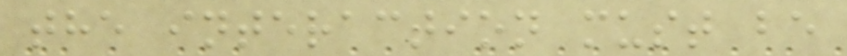the interaction must be
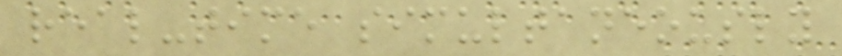real-time simultaneously
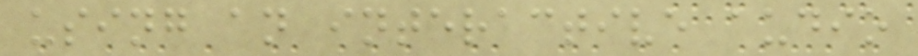using an interactive audio
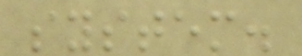system.
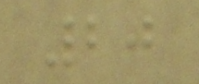20
